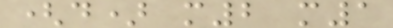(d) m2 m1
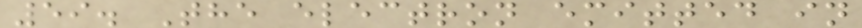59. The electron emitted in
